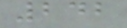242
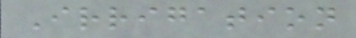Irrigation
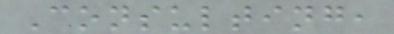Consulting,
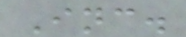Inc.
